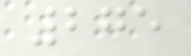275
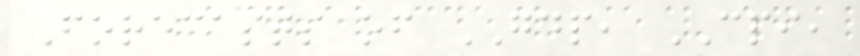Forecasts of GDP, CPI,
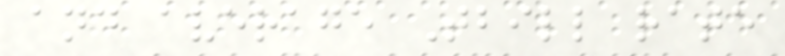and average Tbill rate
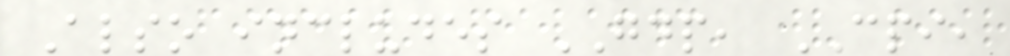Also includes GDP, CPI,
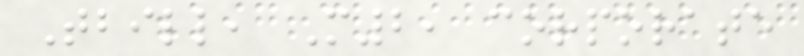Tbill, M2, corporate
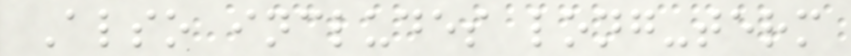Also includes long-term
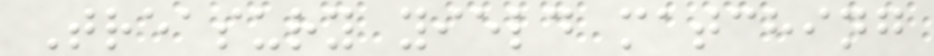Treasury yield matching
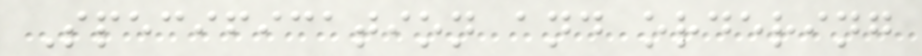Specification and ordering
